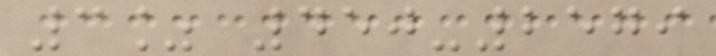3% 450-2579
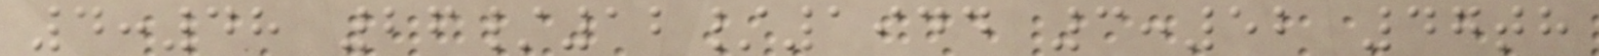4:48 26/12/1944 3:52 47th
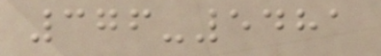376-5481
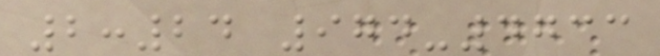2:24 974-4733
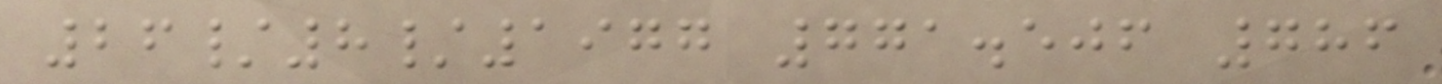26/8/1977 771.506 786
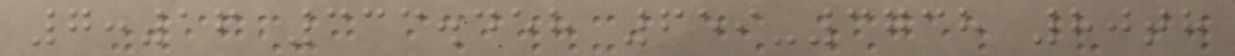7:16 333.458 659-3738 80th
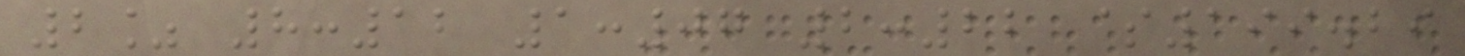2% 8:12 1:07 2:22 $199.29
